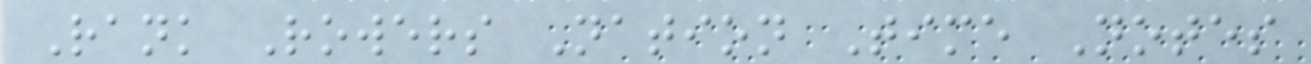Rank Rowers Nation Time Notes
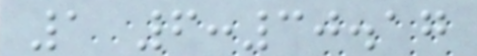1 6:30.17
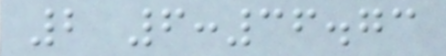2 6:36.73
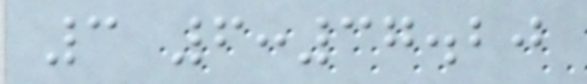3 6:37.20
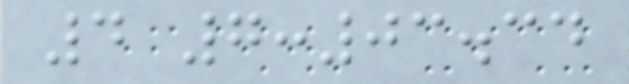4 7:03.34
